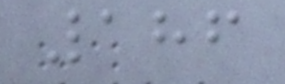186
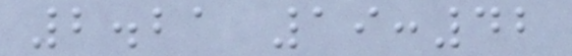2.21 19:42
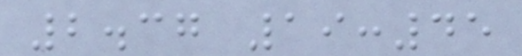2.37 19:45
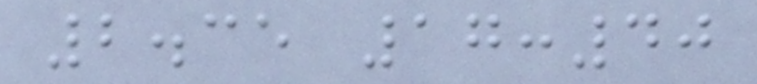2.35 17:40
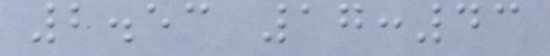2.53 17:43
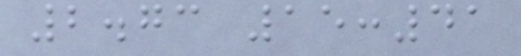2.73 15:41
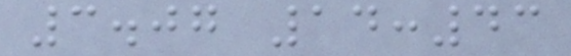3.07 14:43
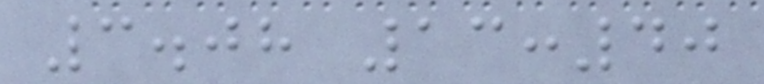3.08 13:40
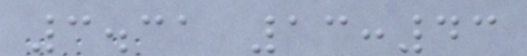3.31 13:43
